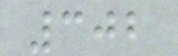302
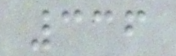336
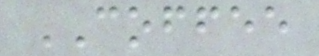COFFEE
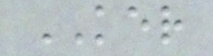KER
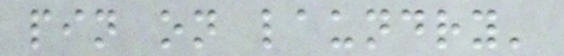pin on laundry'
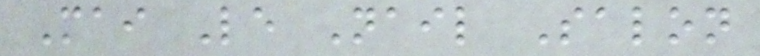Mai Le Nail Salon
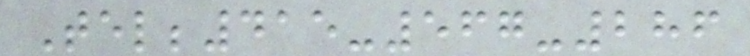Tel;415-567-286
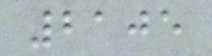2105
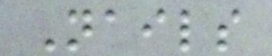Nails
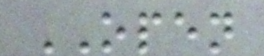OPEN
